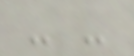- -
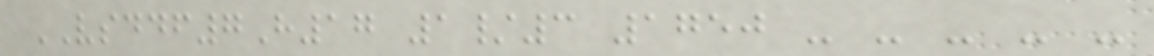VSDDF7H17 1/3 1750 - - - - -
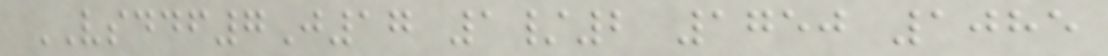VSDDF7J17 1/2 1750 1085
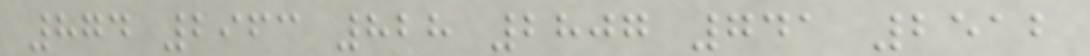874 2963 828 2807 741 2512
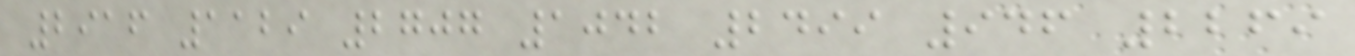2916 1129 2707 1042 2499 946 2269
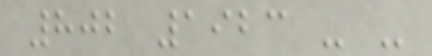802 1923 - -
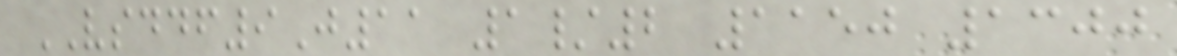VSDDF9J11 1/2 1150 1300
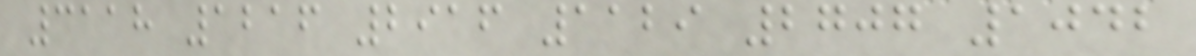3118 1216 2916 1129 2707 1042
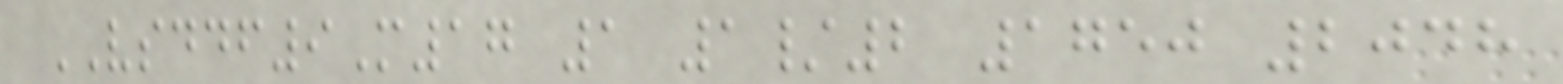VSDDF9M17 1 1/2 1750 2048
